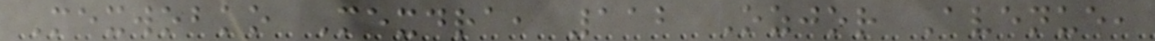Mexwobko Mexdra, 112 Ozjor Avenue,
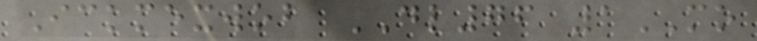Ickmexwob DL76 1MO
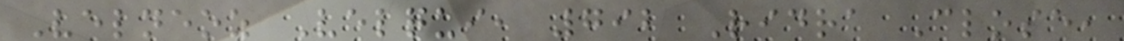Velneoz Velqui, 792 Ridra Close,
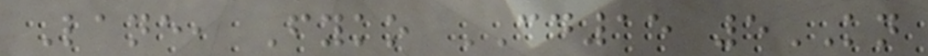Lane, Fyko CD15 5KN
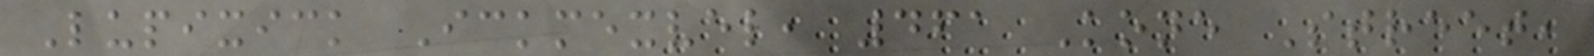Lupixick Ickmexvel, 461 Kone Street,
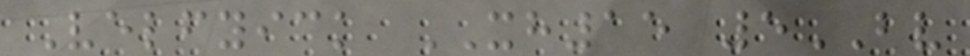Velfyick XH15 5BV
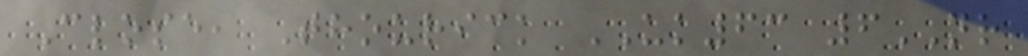Close, Thourick UK63 6NR
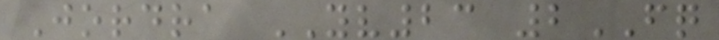Jordra YV23 2FQ
